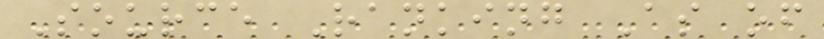Source Ranking As of
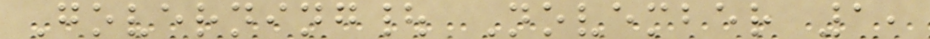Governing| November 1,
